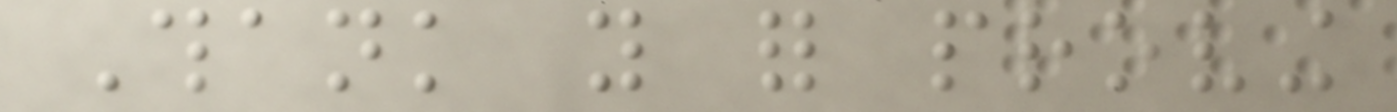Thank you for proving
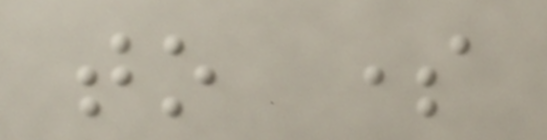to some
